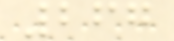267
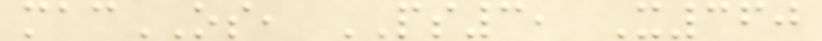macOS, PS3, X360
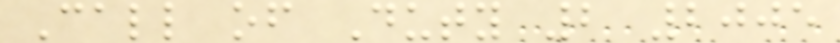Call of Duty 2 2005
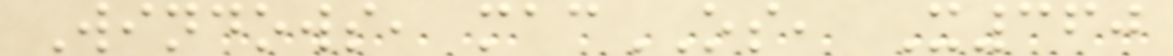Windows, macOS, X360
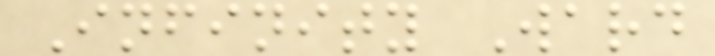Infinity Ward
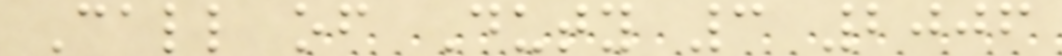Call of Duty 3 2006
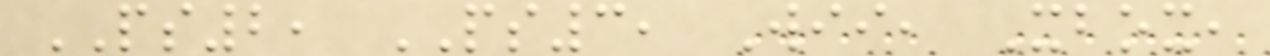PS2, PS3, Wii, Xbox,
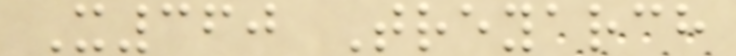X360 Treyarch
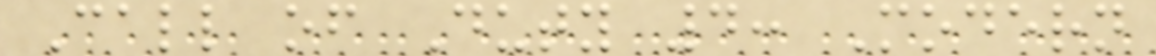Call of Duty 4: Modern
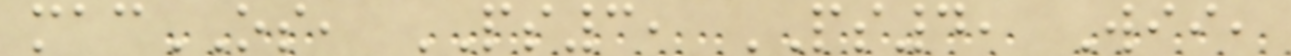macOS, PS3, PS4, Wii,
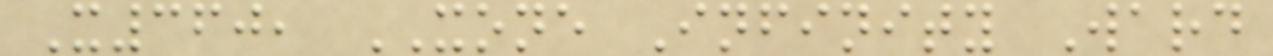X360, XONE Infinity Ward
